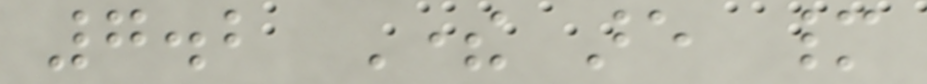7.2 There are many
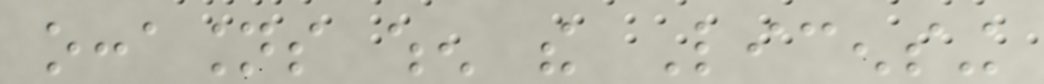occasions when the Licensing
